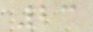23
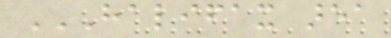HALIFAX AREA
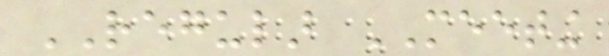REGULAR MEETING
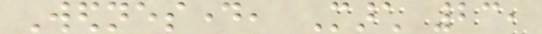Wednesday, March 23,
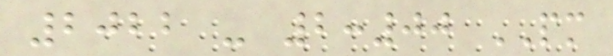2022 - 2:00 PM
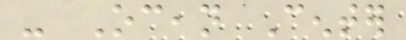- Ocean Center
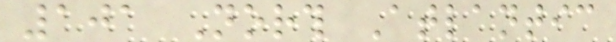101 North Atlantic
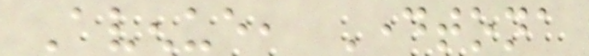Avenue, Daytona
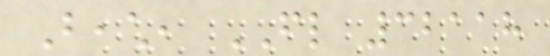Beach, FL 32118
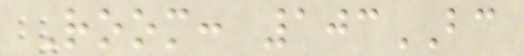Room: 103BC
